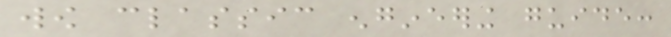wow classic engineering guide:
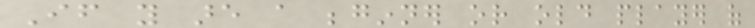If you are a beginner or old player of
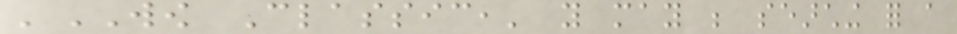'WOW Classic,' you may be searching for a
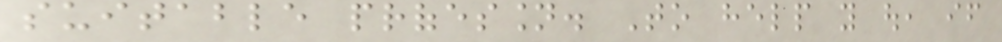suitable profession. To help you out, if
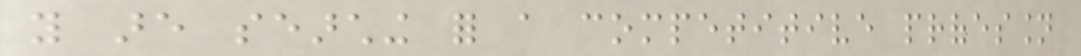you are searching for a competitive profession
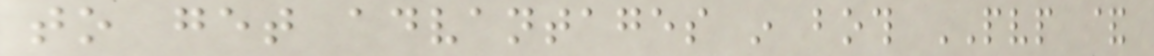to get advantages in both PVP &
